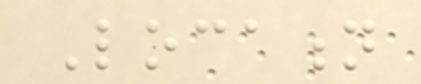Location
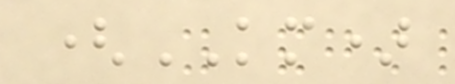(KM)
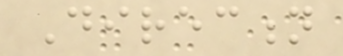Direction
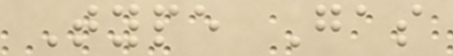Type Gas
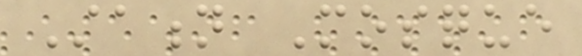Station Mosque
